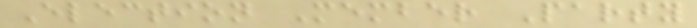Election Member Party
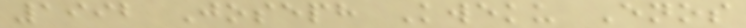1992 Joseph Kweku Enos
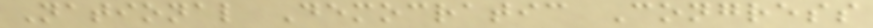National Democratic Congress
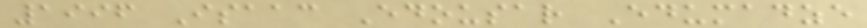1996 Isaac Edousar Edumadze
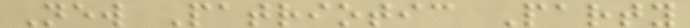New Patriotic Party
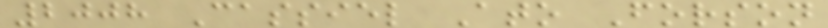2008 Cassiel Ato Forson
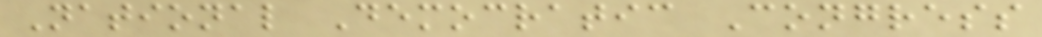National Democratic Congress
